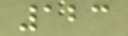123
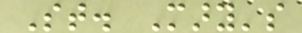St. Mary's
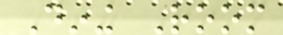Dining Room
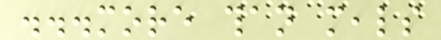...more than meals
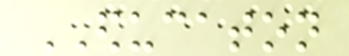EDUCATON
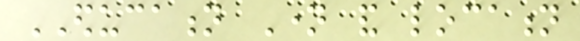EDUCATION Name and location
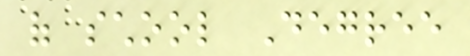of school Degree
